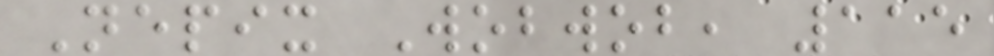Nepix Wobwob, 115
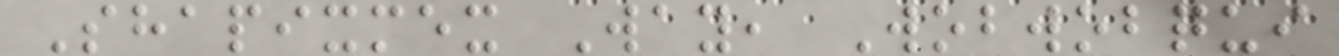Shapixmex Way, Wobwobqui
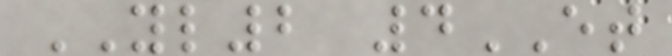YL2 4ET
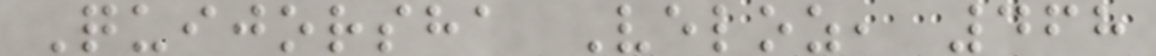Quijorsha Veloz, 468
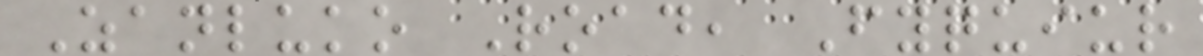Zanluko Road, Fyquiur
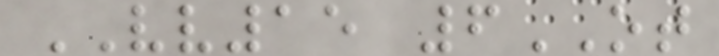VV15 6OT
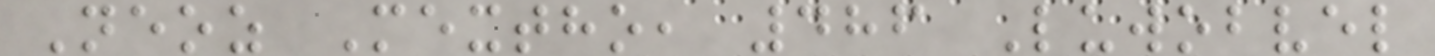Neoz Mextho, 486 Luwobvel
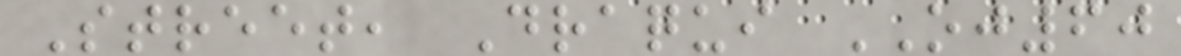Street, Draqui OJ60
